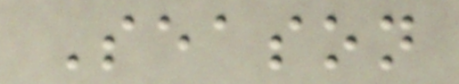Season
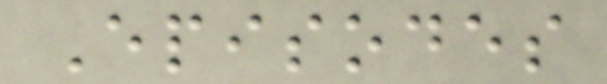Episodes
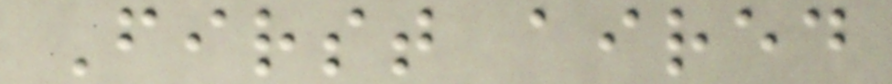First aired
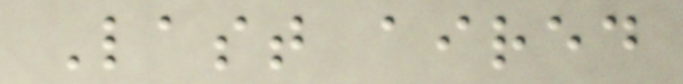Last aired
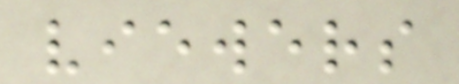viewers
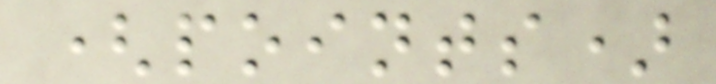(points)
